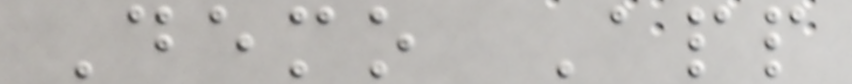Demo App
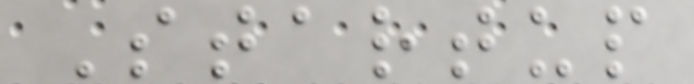Startup
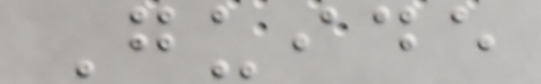Guide
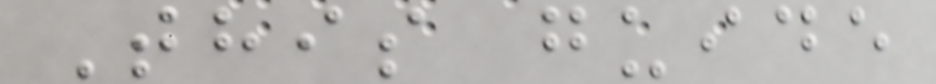This guide
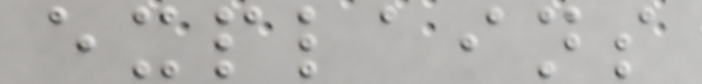explains
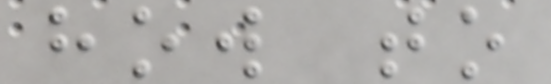how to
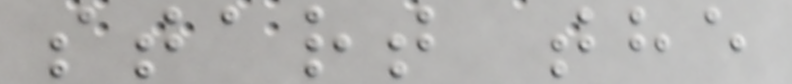start the
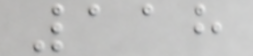118
